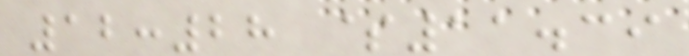12:28 $11.39
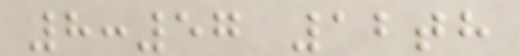8:57 12th
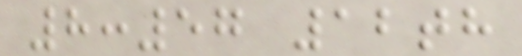8:57 12th
